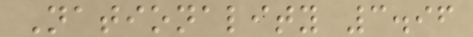Nationality 3.96
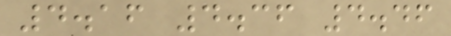4.16 4.36 4.46
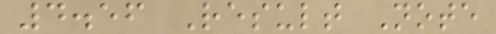4.56 Result Note
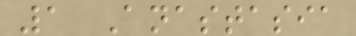1 Anastasia
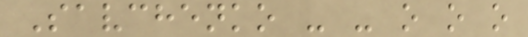Savchenko - - o o o
